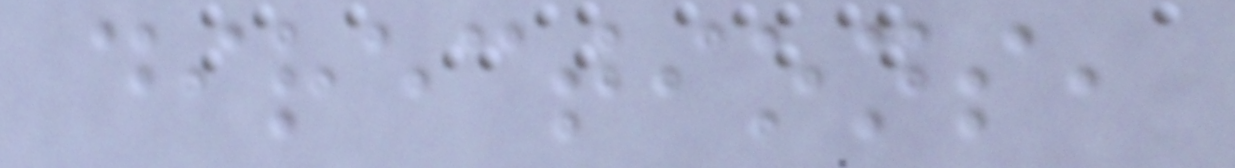directions,
